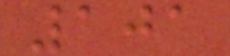101
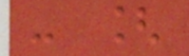- [
